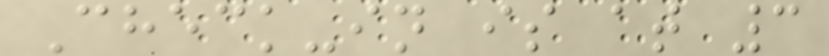Check-in is at 3
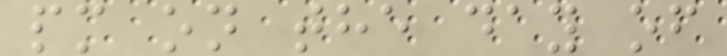pm on the day of
